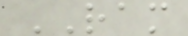RAM
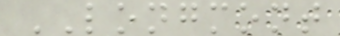LONGMONT
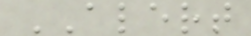ALERT
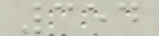354
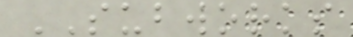SUBWORKS
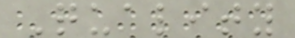Quality
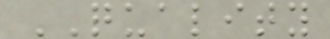QUALITY
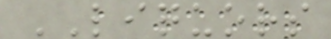LIQUORS
